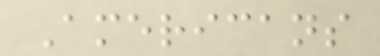Americans
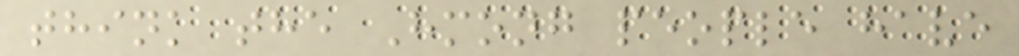think the Hmong people have
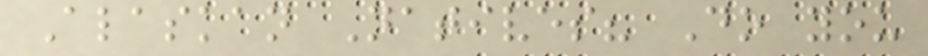Alaskan Natives? Do you
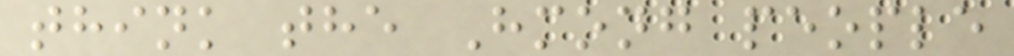think the Hmong people
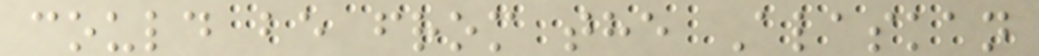could be from the Alaskan
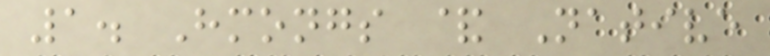1. Hmongs & Native
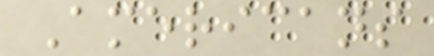Americans
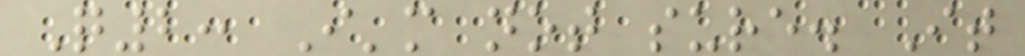Q2: I'm not sure. It
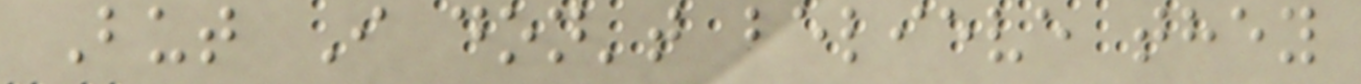But I don't believe they
